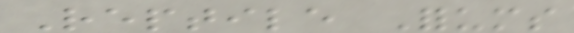Reptile Forums
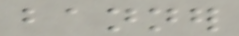banner
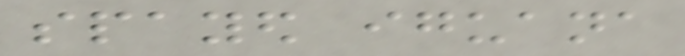spayed iguana
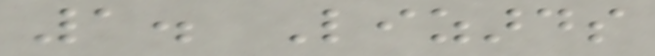1. Lizards
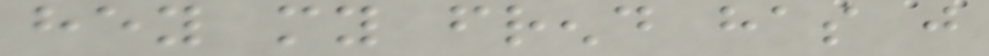hey my frend has just
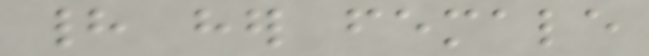had her female
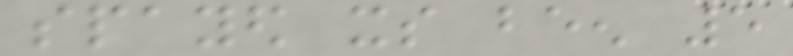spayed its been 5
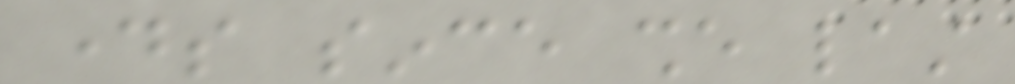days since she last
